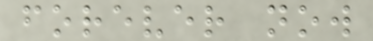forever now
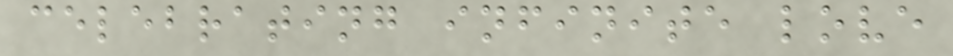celebrating infinite love
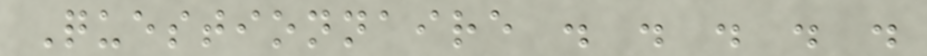Questionnaire . . . . .
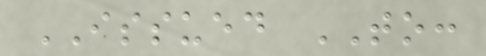ISSUED TO:
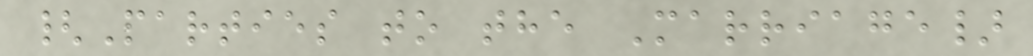{Parties to the Marriage}
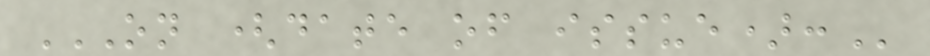ON (DATE OF ISSUE):
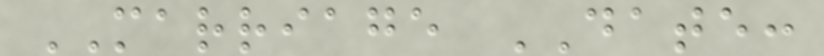MARRIAGE DATE:
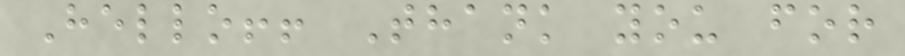Hello!! Thank you for
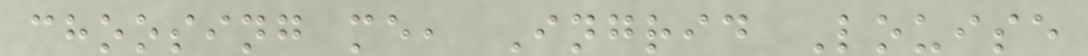choosing me, Ingrid Louise
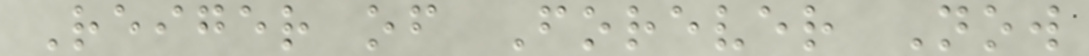Reiger of Forever Now
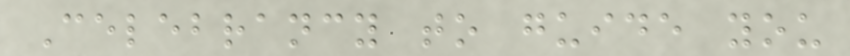Celebrancy to guide you
